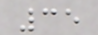35
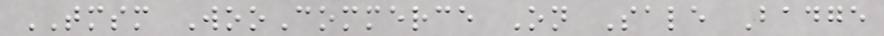TMSM WooCommerce On Sale Badge
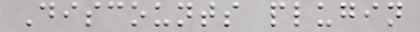Discounts plugin
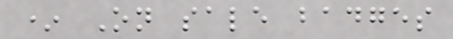* On sale badges
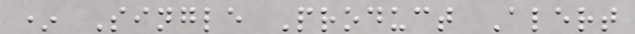* Single Product Alert
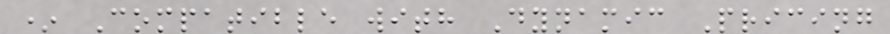* Compatible with Dynamic Pricing
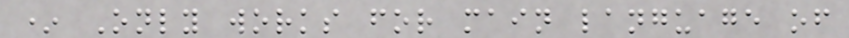* Only works for main language of
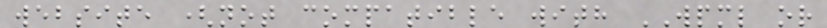website (not compatible with WPML or
